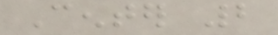Center 2
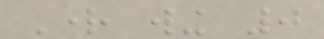Right wing 0
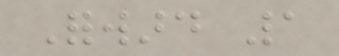Forward 1
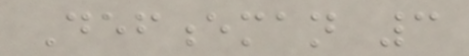Defenceman 3
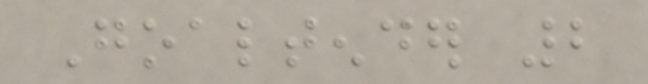Goaltender 2
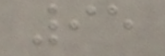95
